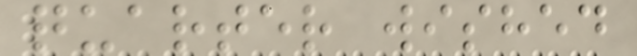quarter wished
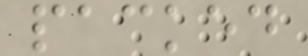packed
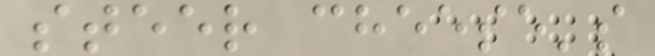steer cheese's
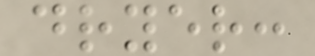dryer:
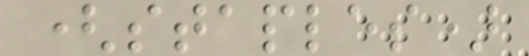(staples)
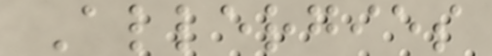Allergies
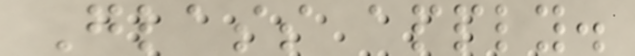Glass apply.
